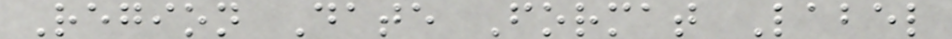Region Date Format Label
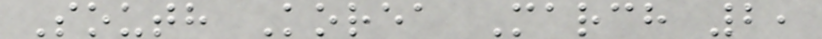South Korea March 2,
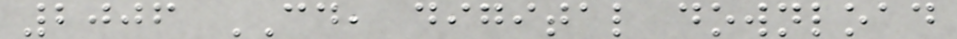2006 CD, digital download
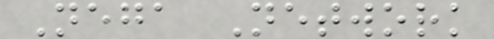Nega Network
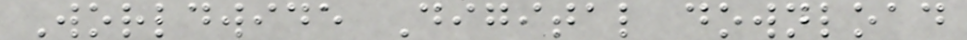Worldwide Digital download
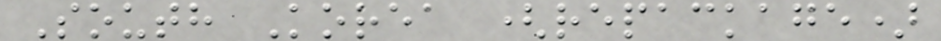South Korea (repackage)
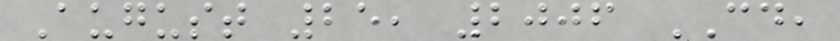August 25, 2006 CD,
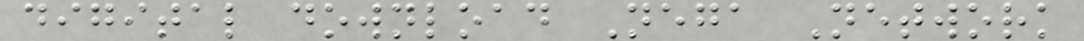digital download Nega Network
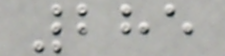285
